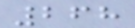268
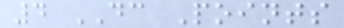4 DC Points
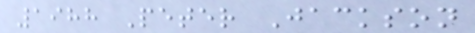1988 Peter Jackson
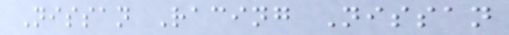Nissan Racing Nissan
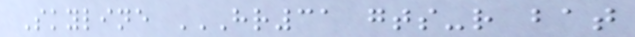Skyline HR31 GTS-R BAT
